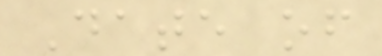Date of
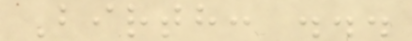Birth: ...
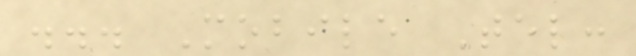... Mobile Tel:
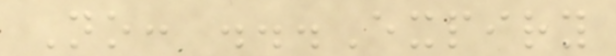No: ...Expiry
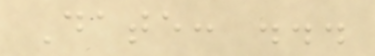Date: ...
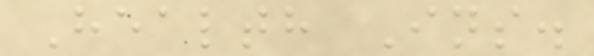Health Ins.
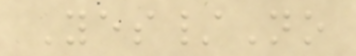Yes/No
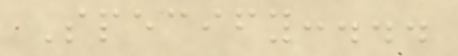Specify:...
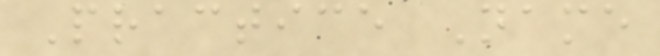Practice Name
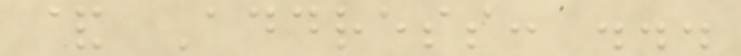& Address: ...
